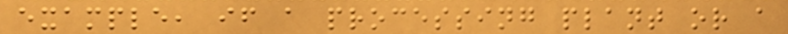example, if a processing plant or a
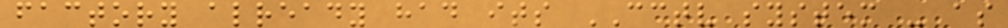factory already had its CCTV system - as
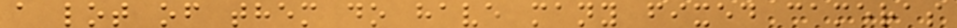a lot of them do have many fixed cameras
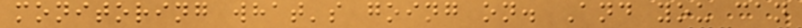monitoring what's going on. And you can
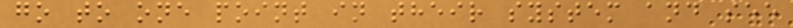go to one point in their system and see
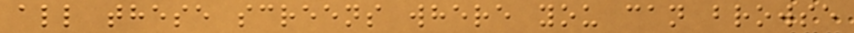all these screens where you can browse
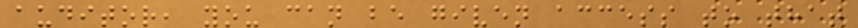auditor, you can be given access to that
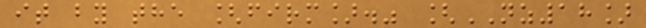it by the [firm]." [NZ18]
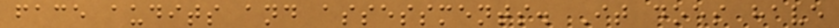face audits and assessments. It does have
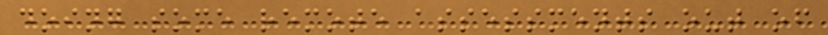doing some remote assessments out of
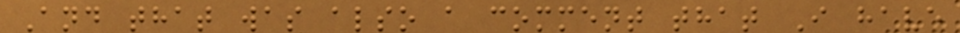And that was also a comment that I have
